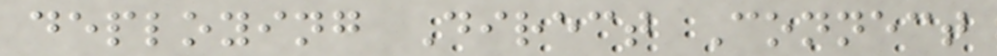deploying Direct Connect
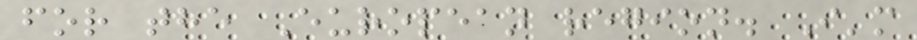for the European region. I'm
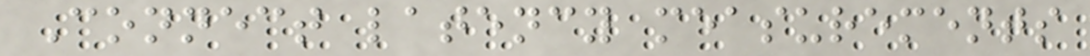Connect latency measurements
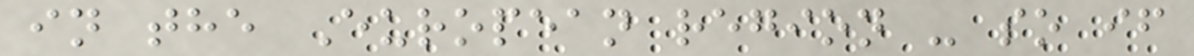in the European region - so if
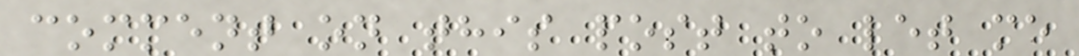comment on this post to let me
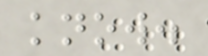know.
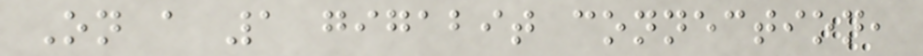On a 1 gigabit connection,
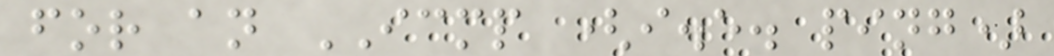for an ICMP (i.e. ping)
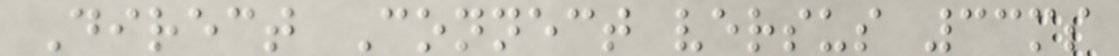Direct Connect versus 33ms
